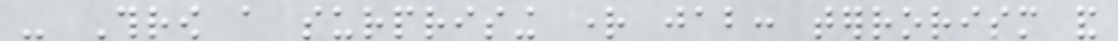- Throw a surprising right jab: terrorism and
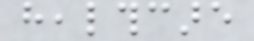healthcare
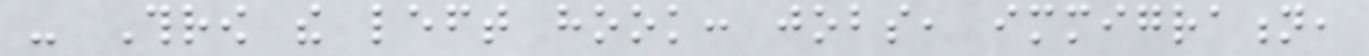- Throw the left hook: jobs, immigration,
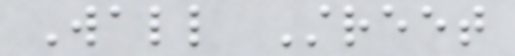Wall Street
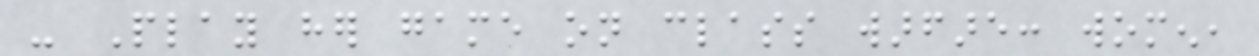- Play her game on class warfare: women,
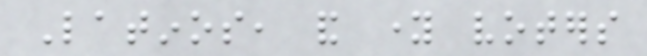Latinos, and young voters
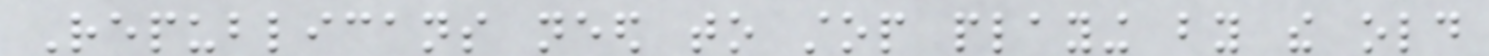Republicans need to stop playing by the old
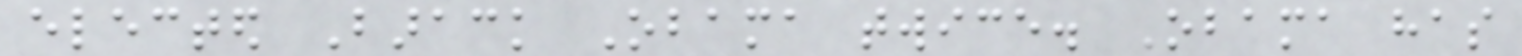elected Barack Obama twice. Obama has
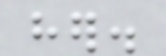her.
